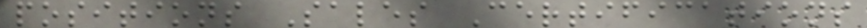positions Sales Certifications
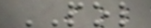POL
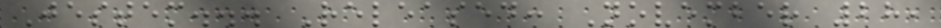Jestem... Released: November 28,
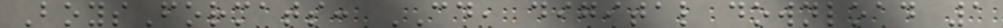BoysFormats: CD, digital download 1
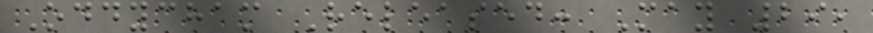Oddycham Released: May 29,
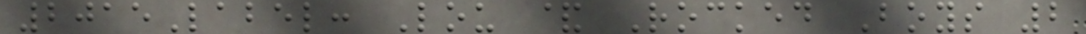2015Label: Lou & Rocked Boys 2
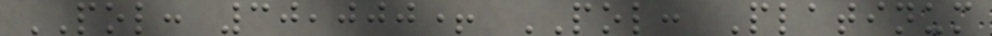POL: 30,000+ POL: Platinum
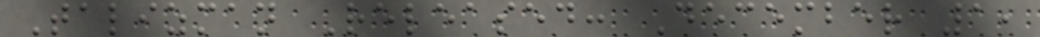Talizman Released: December 1,
